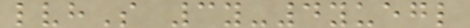lvhS 3y-4yuegl
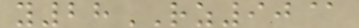y28RZ90@
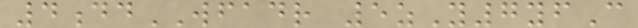4ddWFADR 5zY7yfC
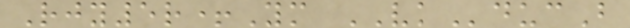Rjy5r+Ym VKducB
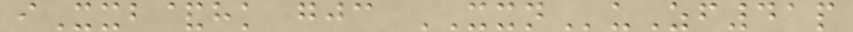iXxb&hk gjc XXNuZf41p
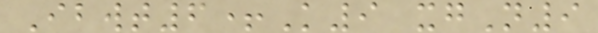Ibwt6+K9 xgN9
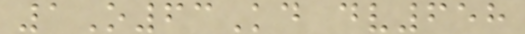1O63Kd dv658
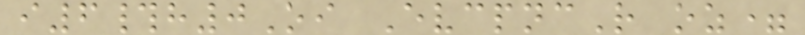i6#h0Oi EvcpncR oz=
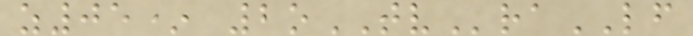z05* 2oTVraLF
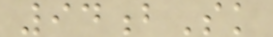94bSk
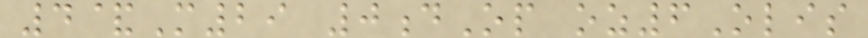4&M29 0dOp oz6Olis
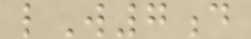lW7d
